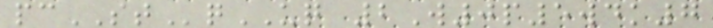pcSTqUQ 2W0p5wdk7
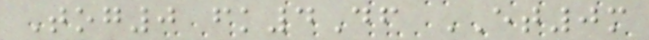Tog0 fk4Df ET0m
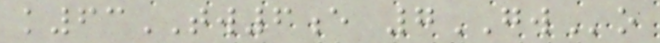k63TW6e 7GWo
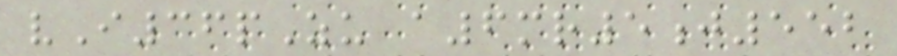vI36pZu a6mr5j552
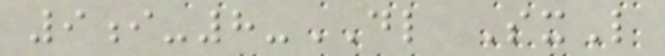9i-8-DL SxL
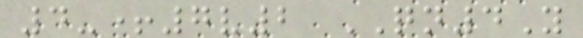4-+7v2 QN4Y
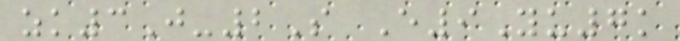zk3J-2S E9Yu7k
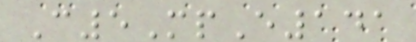C5MpE141
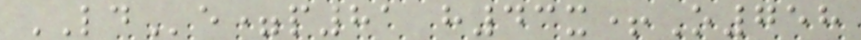LDe=p81 h43x+O758
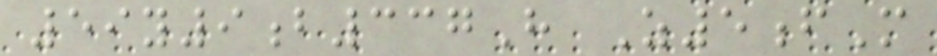59y9b337H Z5fM
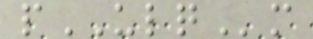pULQm
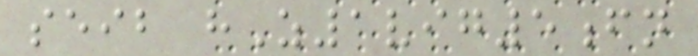seib hZ1vig5fn
